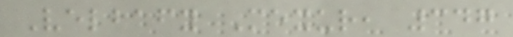Velbafy Mexur, 347
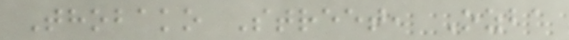Thobako Street, Ozba
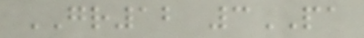GR12 3PA
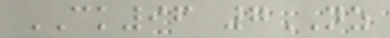CK96 7NZ
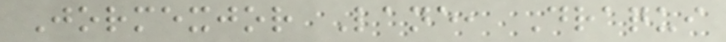Jormexjor Lane, Draqui
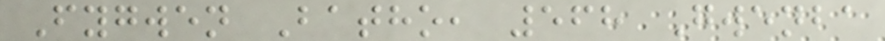Fygwen Batho, 568 Gwenba
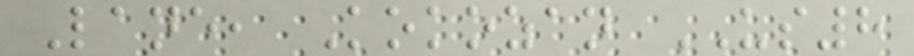Lane, Kokozan US8
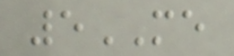5ME
